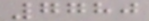7780
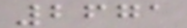2671
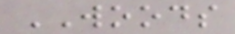WOODS
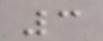3
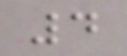4
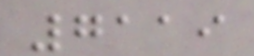7119
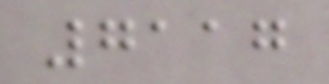7117
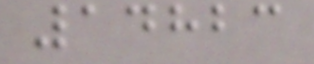14823
